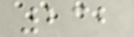232
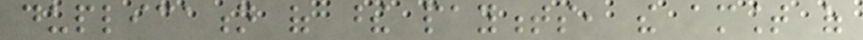duplication of these payments, the amount of
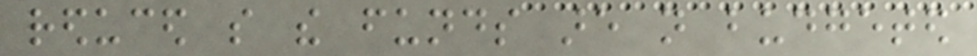reduced so the funds are not budgeted
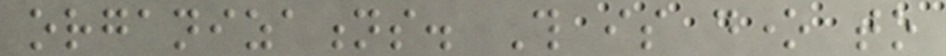organizations. This is done to
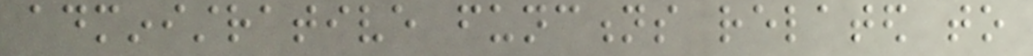administrative functions related to
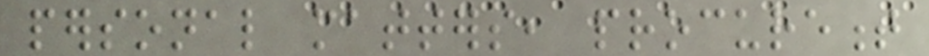personal matters, procurement
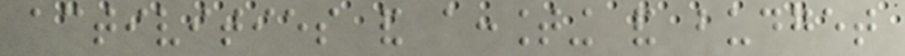activities and accounting and budget
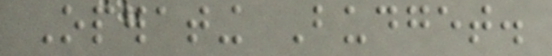Operating Budget.
